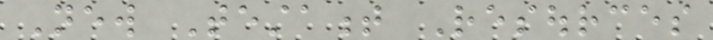New Testament Resources
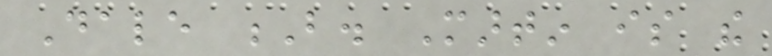Dale B. Martin is the
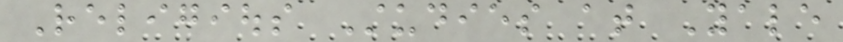Religious Studies at Yale
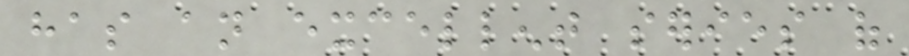has an excellent series of
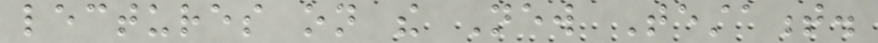lectures on the New Testament.
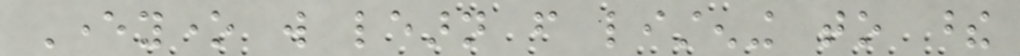Everyone will learn from listening to these
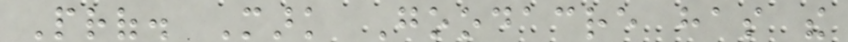Prof. Mark Goodacre has the
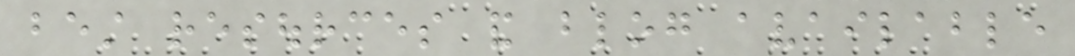best resources and blog available
